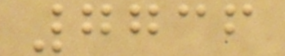7736
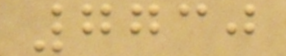7730
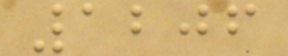1206
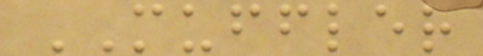MUFFLER
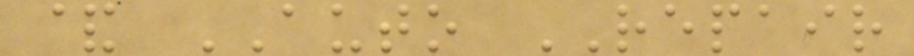& AUTO REPAIR
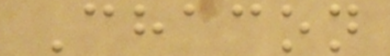Chacon
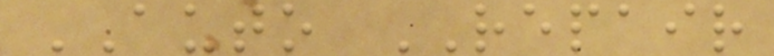AUTO REPAIR
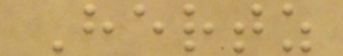Hertz
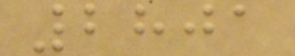2801
